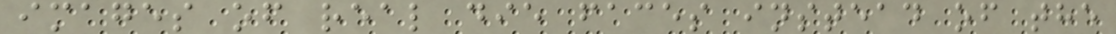images of real die faces instead of the
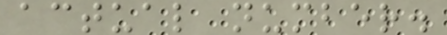actual number.
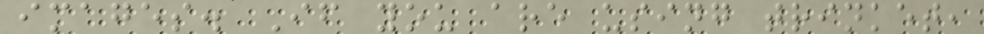images. If you are using trinket,
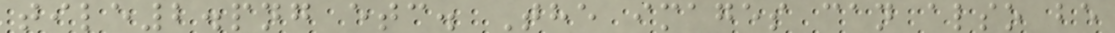tile2.png etc. The images can also be
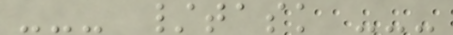--- /task ---
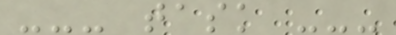--- task ---
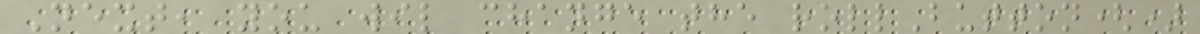Next, you wil change the rollButton()
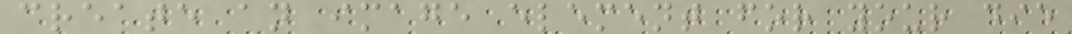create an image element for your die
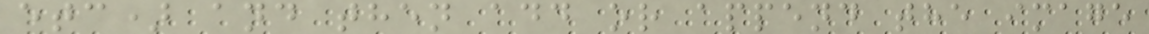etc) and then add or append the image
